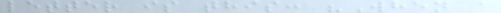letter is this: "When a
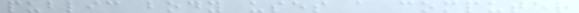public body uses a computer
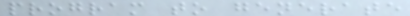program to generate
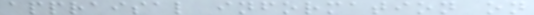appraisal information on
